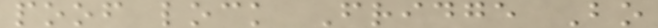poof lock Fridge Bo
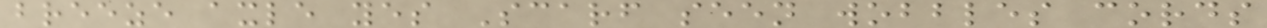breeze axle yes Scarf seen wobbles cords
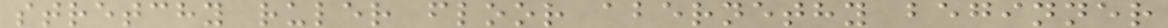stretchy ruler floor abernethy beginner
